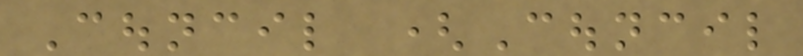Council (Council
